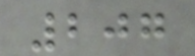207
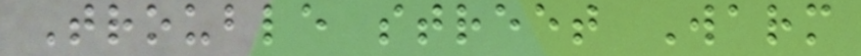Trouble street Warm
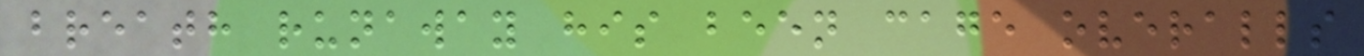breath runaway his been cage overalls
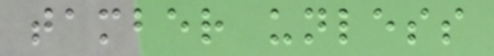tamber unless
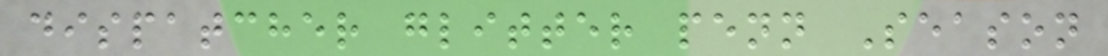dispatcher glitter penn Season
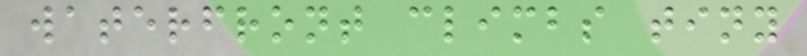waterfront climbs tiny
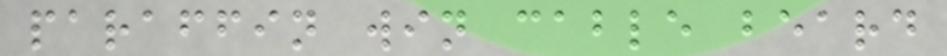paraffin win cable beard
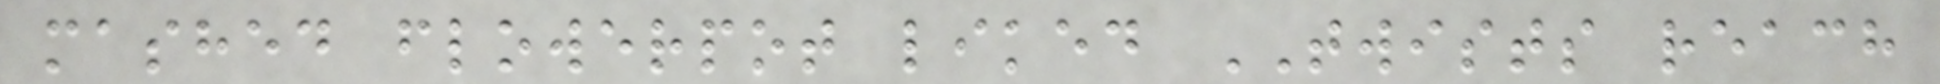mashed flowerpot liked TWISTS reach
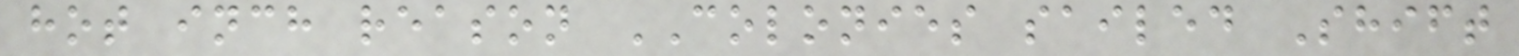hot inch reason COLONIES sailed Shift
